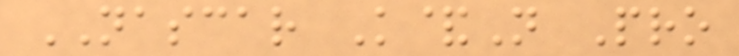NASCAR K&N Pro
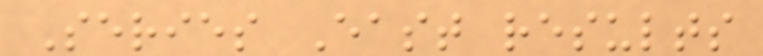Series East results
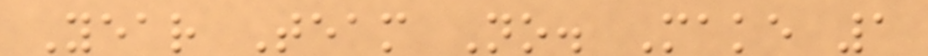Year Team No. Make 1
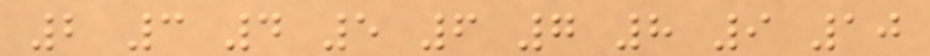2 3 4 5 6 7 8 9 10
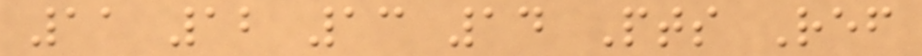11 12 13 14 Pts Ref
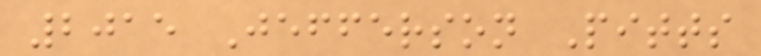2015 Jefferson Pitts
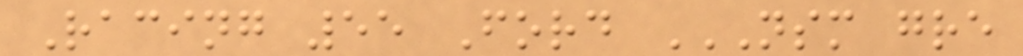Racing 55 Ford NSM GRE
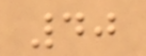40
